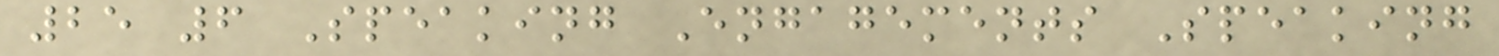25 6 Speaking Engagements Speaking
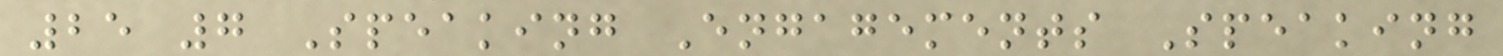25 7 Speaking Engagements Speaking
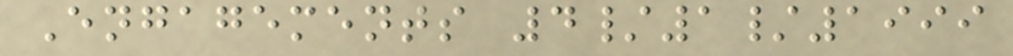Engagements 4/1/1999
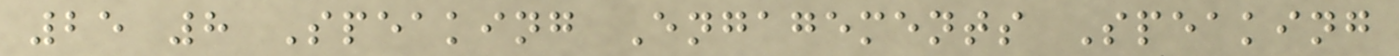25 8 Speaking Engagements Speaking
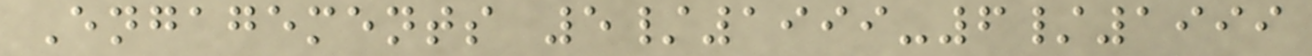Engagements 5/1999-6/1999
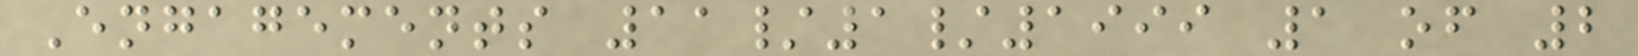Engagements 11/1/1999 1 of 2
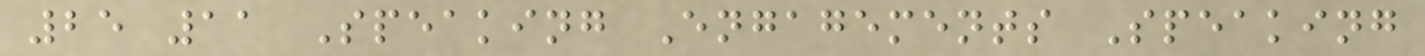25 11 Speaking Engagements Speaking
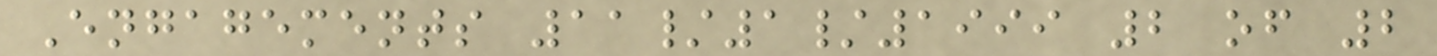Engagements 11/1/1999 2 of 2
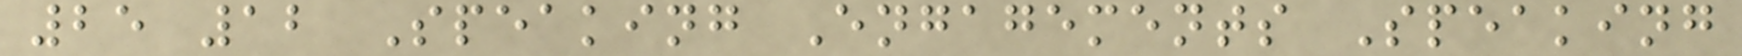25 12 Speaking Engagements Speaking
